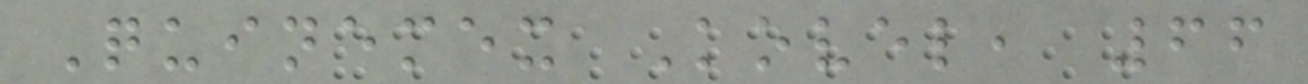Quinemex Kovel, 66
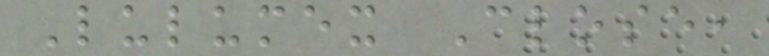Lulumex Close,
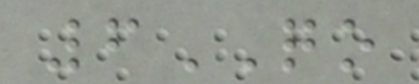6QO
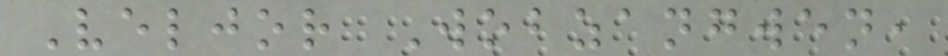Veljor Wobzangwen,
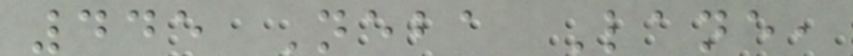445 Neba Lane,
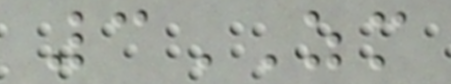3ZM
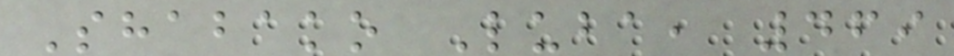Shabako Luba, 469
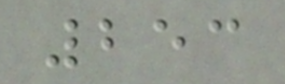253
